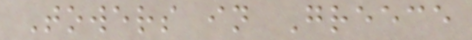Towers in Greece
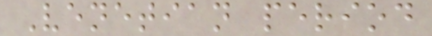Venetian period
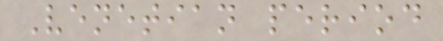Venetian period
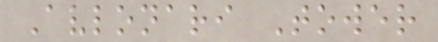Avlonari Tower
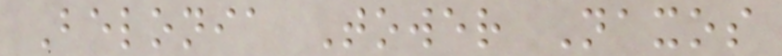Belonia Tower Naxos
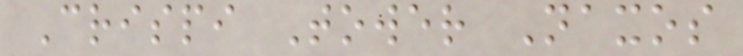Crispi Tower Naxos
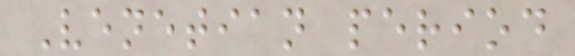Venetian period
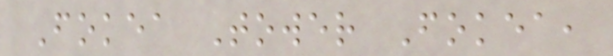Fokea Tower Fokea,
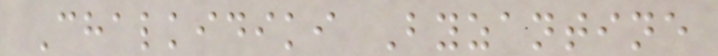Chalkidiki Byzantine
